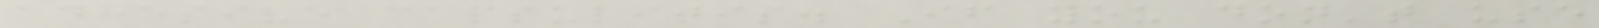adhesive capsulitis. If you don't use
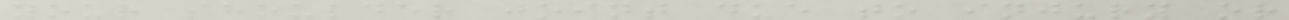your shoulder joint due to injury or
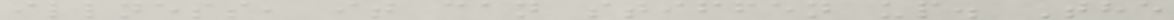illness, it can stiffen up. The
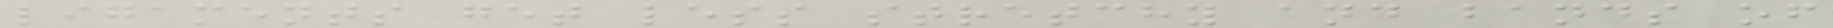ligaments get less stretchy and bands of
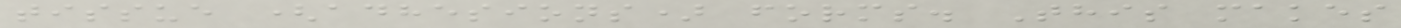tissue (adhesions) forms. This makes
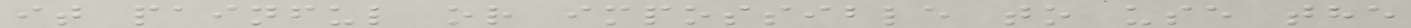it painful or impossible to use the
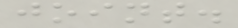joint.
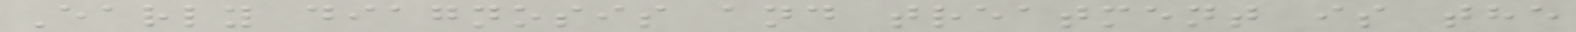Early diagnosis and treatment is the
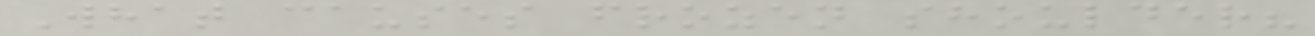What causes frozen shoulder?
